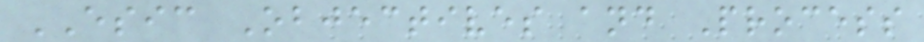ESIC Objectives and Process
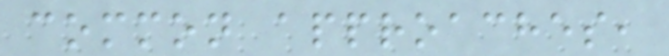common approaches,
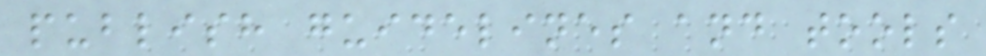publish guidelines and tools
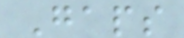Gaps
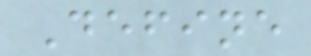Define
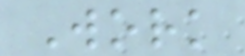Work
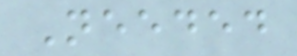Needed
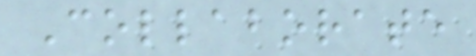Collaborate
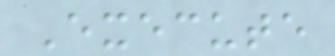Execute
